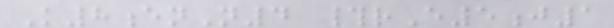K8enN4 #rE5j1
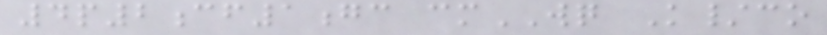4p2cf1gc cmWQ K/co
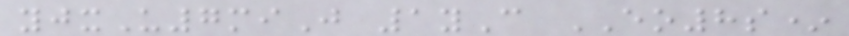yjxU7miJ 1yC EO8s*
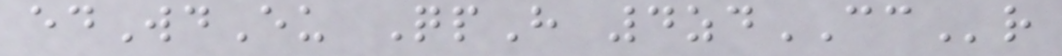edWdEu QpH 4zdCCr
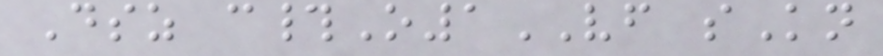Dsz c#O1VF sKn
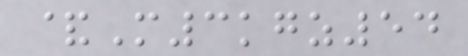&M3kgz54
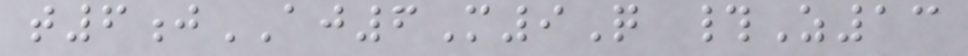t6jAJ6M9Q #Z13
